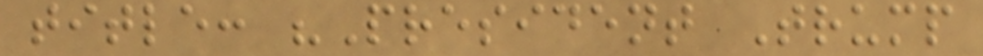title: "President Trump
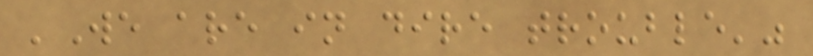'We are in dire trouble'"
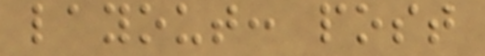layout: post
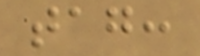tag:
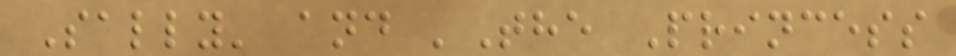Sally' and 'The Princess
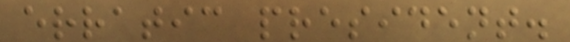erratic president.
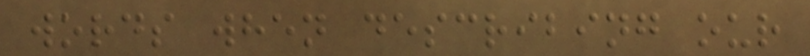words when describing our
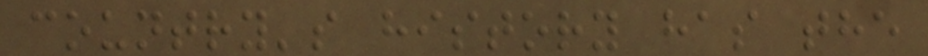country's history has the
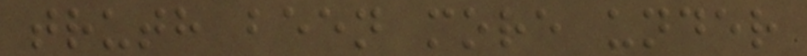truth been more under
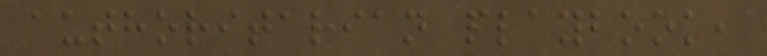authoritarian playbook,
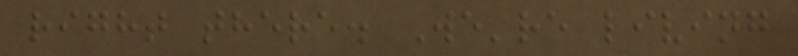right there. We're living
